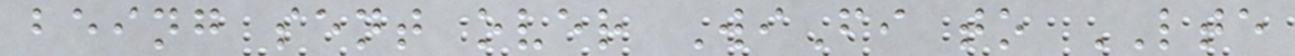being sent over WiFi to LTE
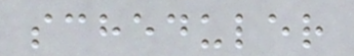scheduler
